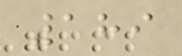189
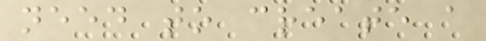need to create a
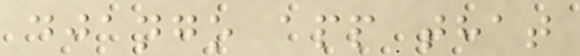django app that
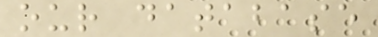our database
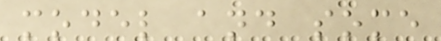model and some
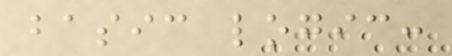basic logic:
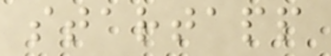startapp
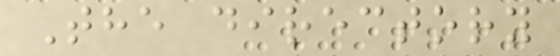The directory
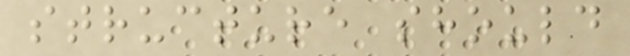structure should
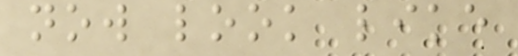now look like
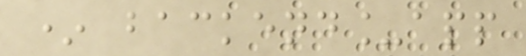* backend_app
